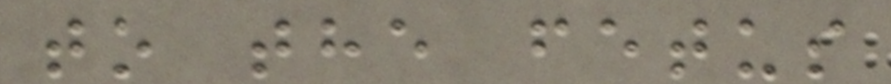to the fetus
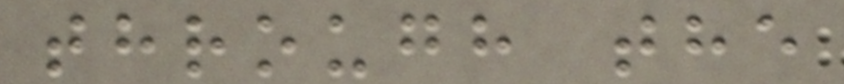through the
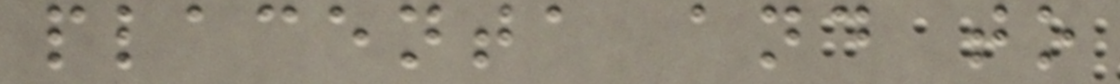placenta and to
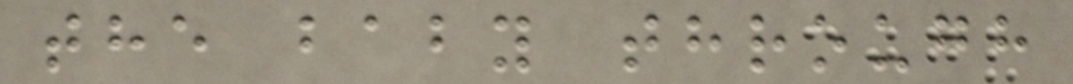the baby through
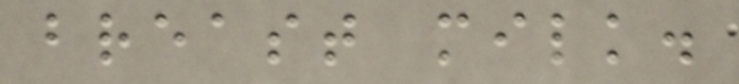breast milk.
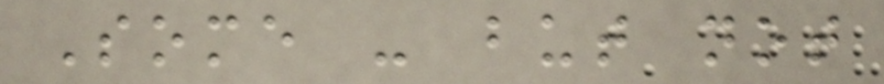Some - but not
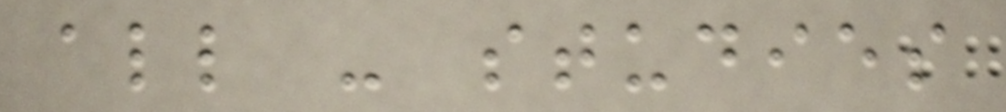all - studies
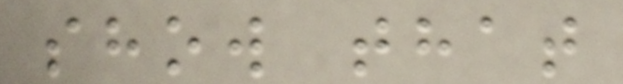show that
